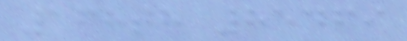168th 85469
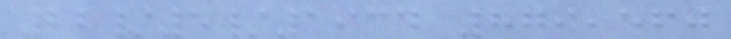22/5/1934 879,560
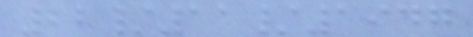22/11/1947
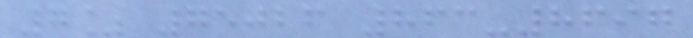7% 75026 863-8697
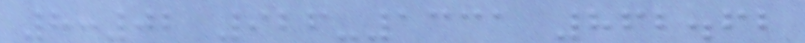8:02 926-1331 862.62
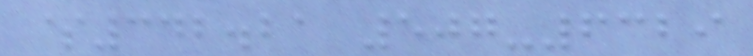$342.21 507-6329
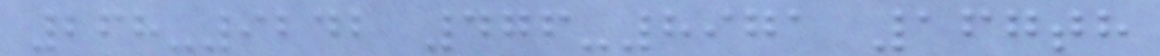268-9242 476-8971 167th
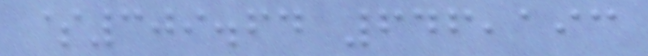$309.64 646,193
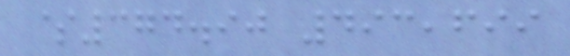$374.90 493,699
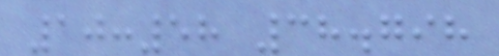10:58 38.798
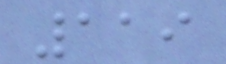119
